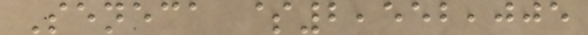Seneca $2,552,005
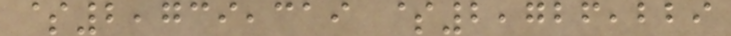$2,739,319 $2,726,229
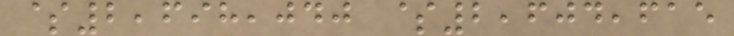$2,698,040 $2,604,615
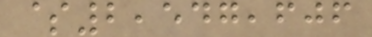$2,547,606
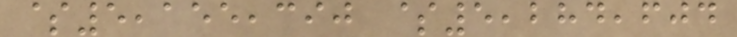$5,155,390 $5,284,604
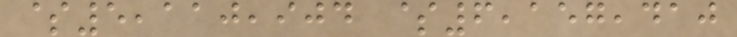$5,110,904 $6,157,410
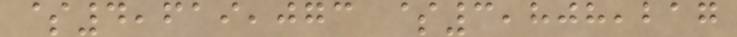$4,619,073 $3,808,217
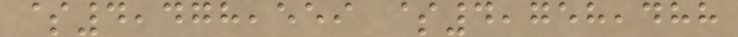$4,478,559 $4,758,488
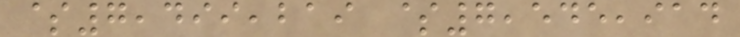$7,499,219 $7,545,914
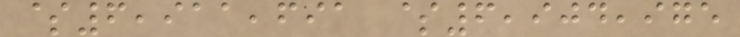$6,911,691 $6,904,975
